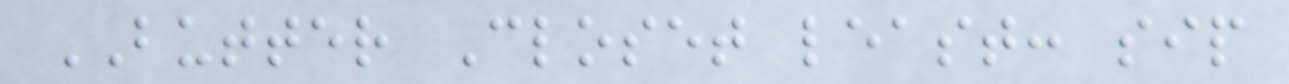BUTTER Closet least: sip
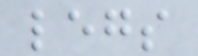legs
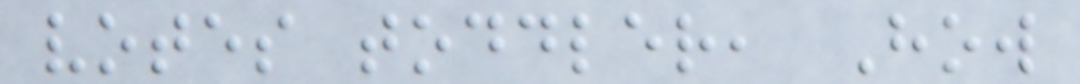votes toddler, How
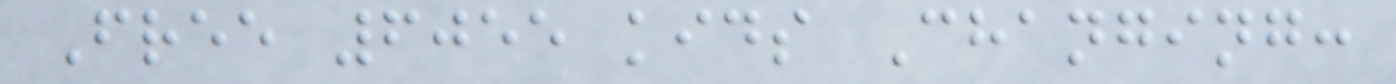Free 6055 kids Changing:
